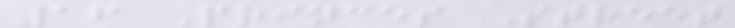16 Princes Street
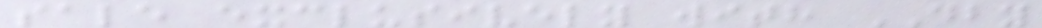sale exclusively with DBY
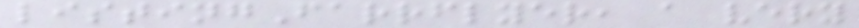listingFarrflyer, a very
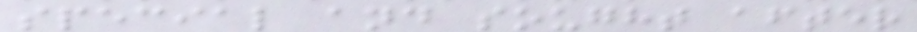special and sought after
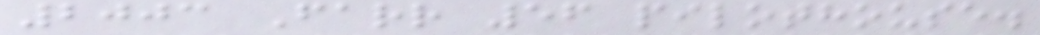2003 Farr 56 pilothouse.
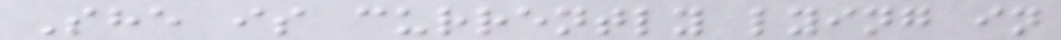She is currently lying in
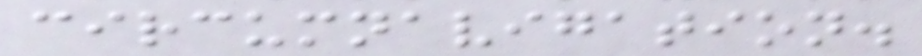circumnavigation.
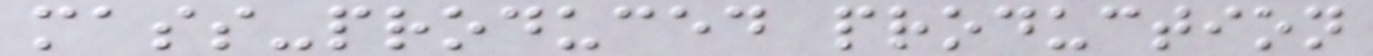mass-produced production
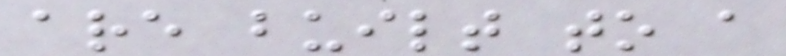are built to a
